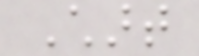Chart
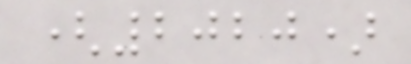(2020)
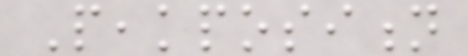Peakposition
